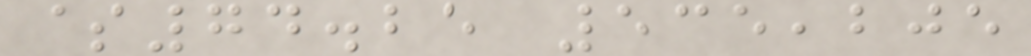$74.25 535,205
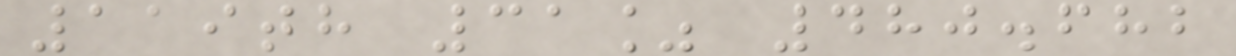119th 31% 480.682
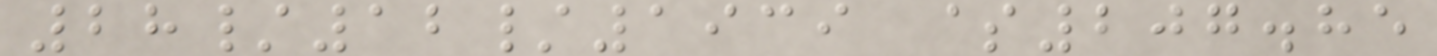28/12/1939 $207.85
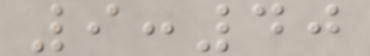9:40
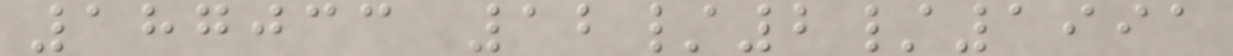187033 12/2/1991
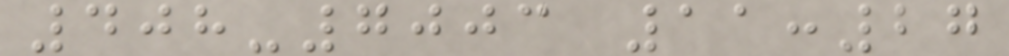408-7003 11:27
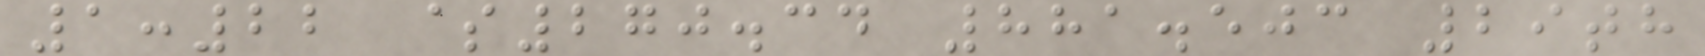1:22 $270.34 881.503 29th
